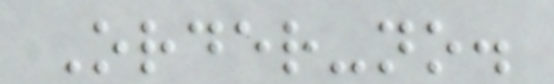Order-no.
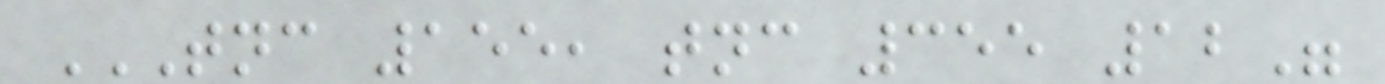TNC 155, TNC 355 12"
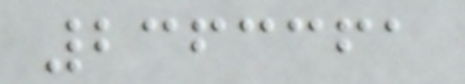2363361
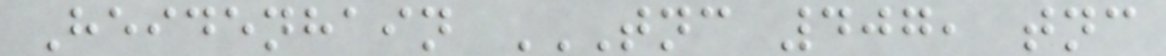Heidenhain TNC 407, TNC
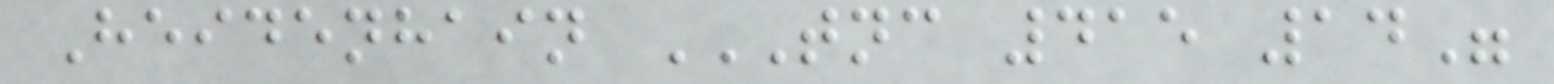Heidenhain TNC 415 14"
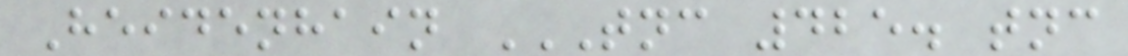Heidenhain TNC 425. TNC
